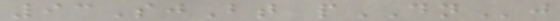93SjBt pDNj
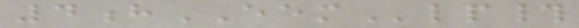4hEEMlp#
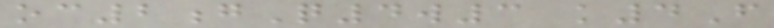oc2gQ4w3 k4F
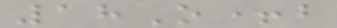18O+b
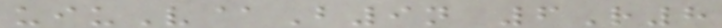uiuV@B9n 6R8
